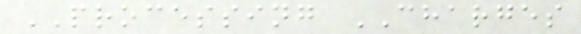PROCESSING CHARGES
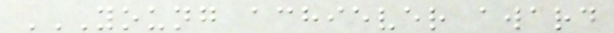YOUNG ACHIEVER AWARD
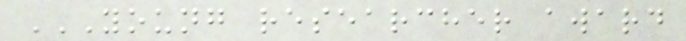YOUNG RESEARCHER AWARD
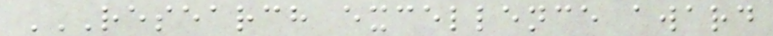RESEARCH EXCELLENCE AWARD
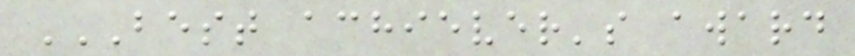BEST ACHIEVER'S AWARD
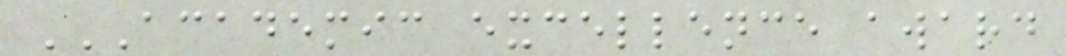ACADEMIC EXCELLENCE AWARD
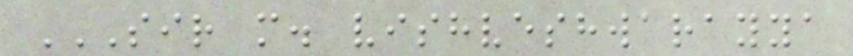SIR M. VISHVESHWARAYYA
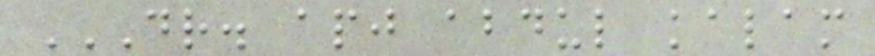DR. APJ ABDUL KALAM
